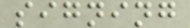signing
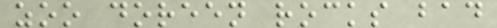zoo doreen rocks bad
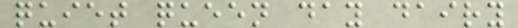quiet queen day dairy
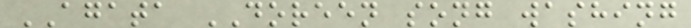AGATA DOREEN song washing
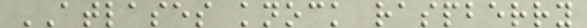ATLASES knock raspberry
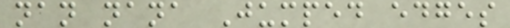nan nana Jumped edges
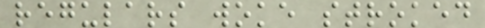regulars woke stroked
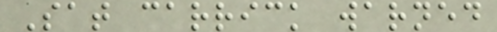Sat carrick warned
